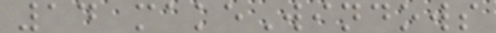14 makeWindows
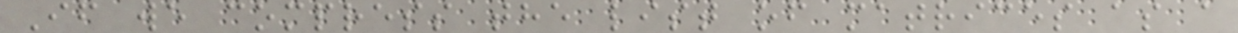If we compress the list of matrices as a
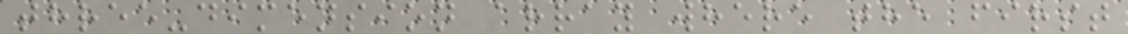three-dimension array where the first
